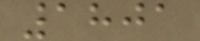1801
